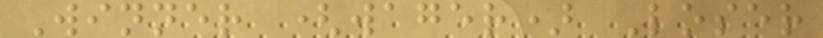Winner (wager) Loser
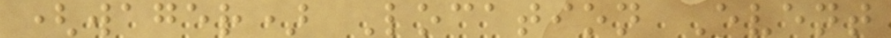(wager) Location Event
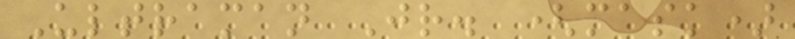Ultraman Jr. (mask)
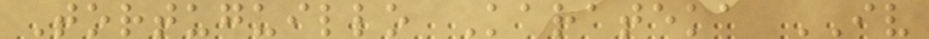Tortuguillo Karateka IV
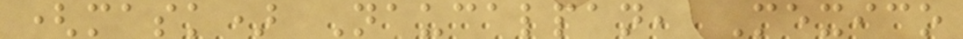(mask) Naucalpan, Mexico
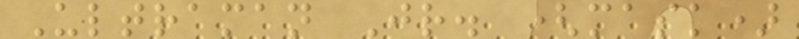Ultraman Jr. (mask)
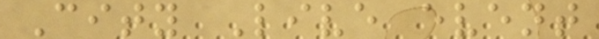City Live event
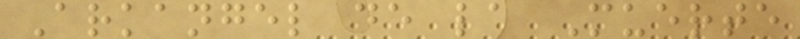Arkangel de la Muerte
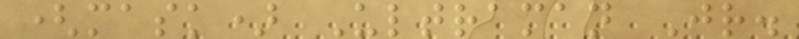(mask) Ultraman Jr.
